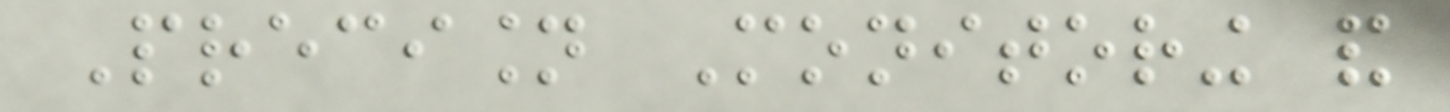Precision Monitoring and
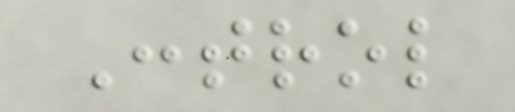Control
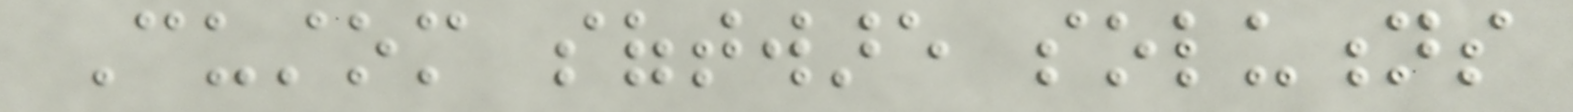Custom software solutions
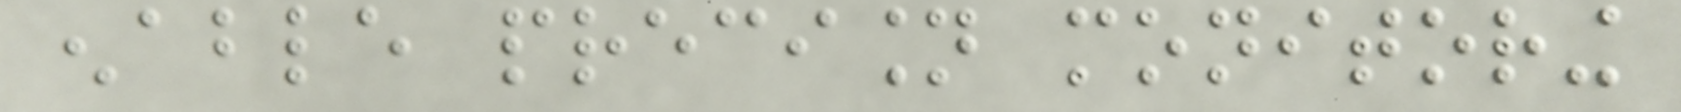enable precision monitoring
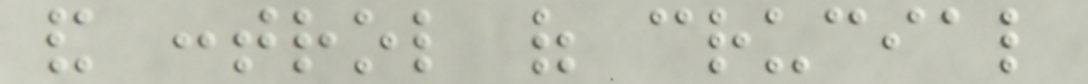and control of crucial
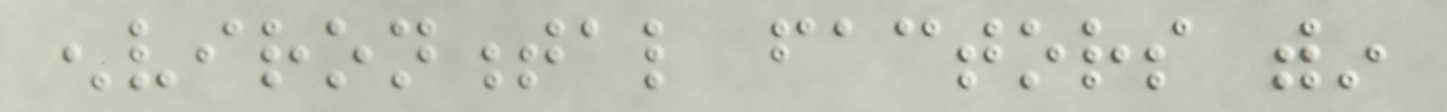environmental factors within
